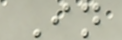In
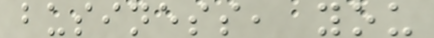business, you
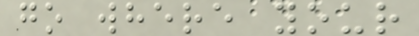go where your
